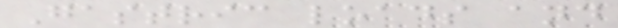Gastric loads and
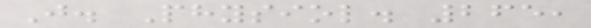J. Physiol. 265,
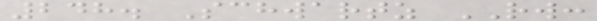248. Schwartz RW:
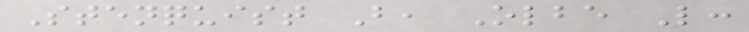Stenquist B, Olbe L:
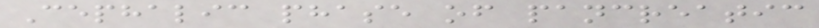Cephalic phase of pancreatic
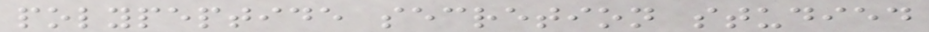polypeptide secretion studied
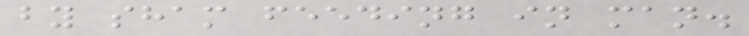by sham feeding in man.
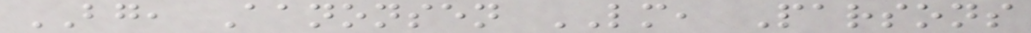BG, Aanonsen LM, Parsons
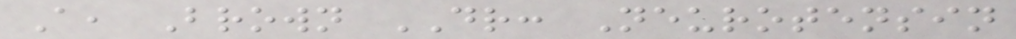A, Brown DR: Neurotensin
